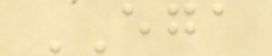EGA
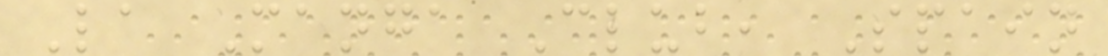La Manga Club, Spain
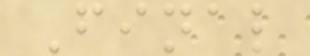Final
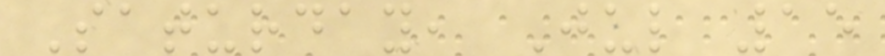Saturday, Jul 15
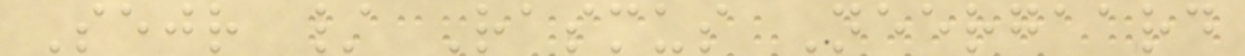Sejr / Rasmus Neergaard
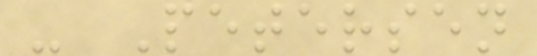- Petersen
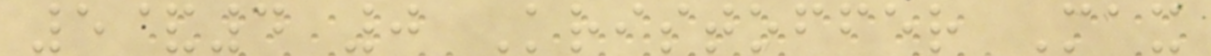5&4 0 Kristoffer Max
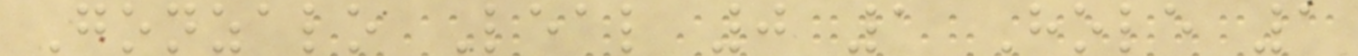Gonzalo Leal 0 1 Hole 1
